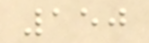150
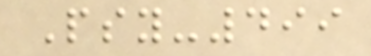Psy-499
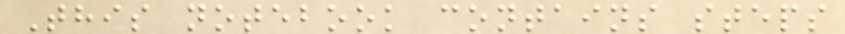This notebook contains steps
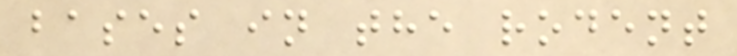bases in the rodent
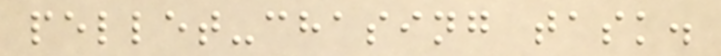pellet-chasing task.
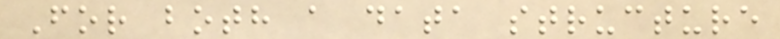For both a data structure
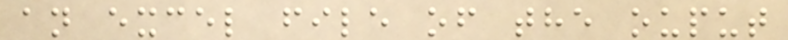an excel file of the ouput
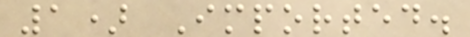1) Imported.
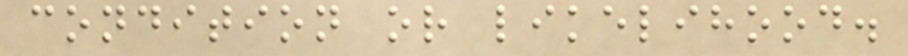condition or likelihood.
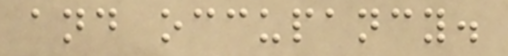and occupancy.
